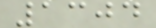1304
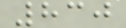830
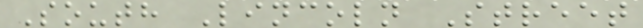South Lincoln Street
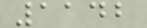1142
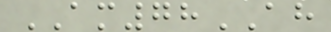AM78AH
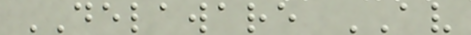DELAWARE AV
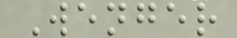Wenger
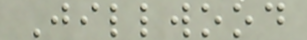Jillwood
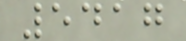5417
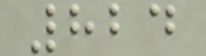824
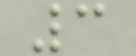3
